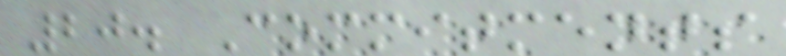20. Commitments
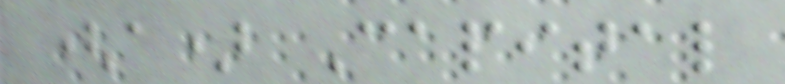(a) Capital
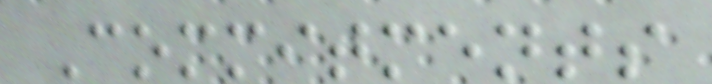Commitments
